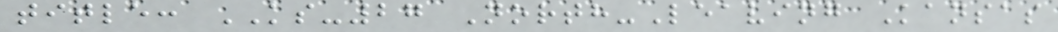title: KS-27 North-Leaving Kansas
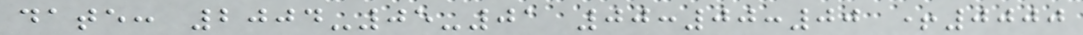date: 2004-05-01 00:00:00 +0000
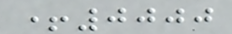+0000
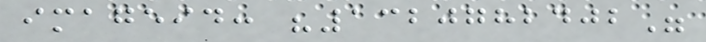imageid: "1320782402"
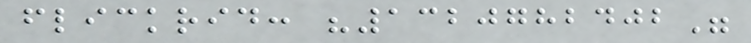flickrid: "1320782402"
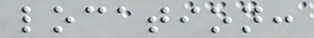location:
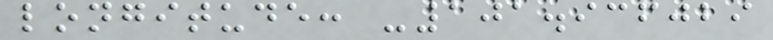longitude: -101.936029
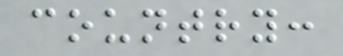country:
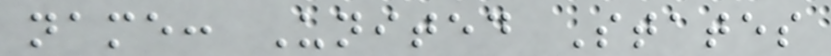name: United States
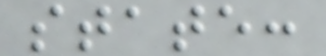state:
